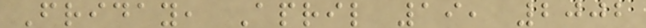Friday, April 19, 2002
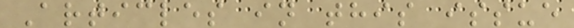Articles in this issue
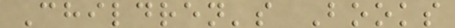Children's Books
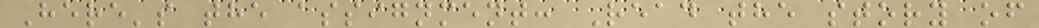Here's the assignment: Read the story of
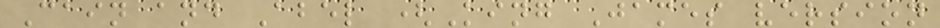Cain and Abel (King James version
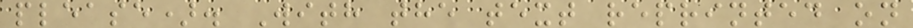please). With the text reprinted on
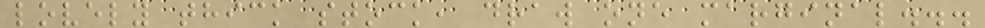lovely thick stock, draw one marginal...
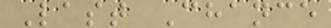Last Chance
